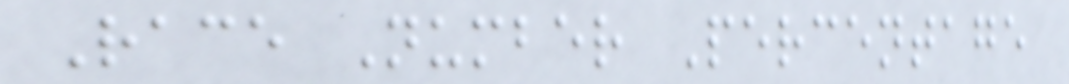Race Number Percentage
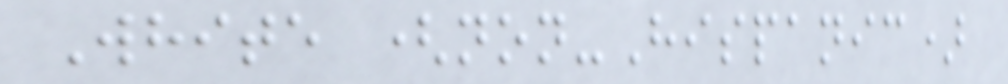White (non-Hispanic)
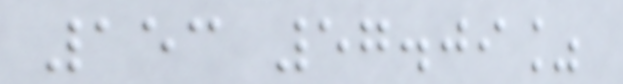153 57.09%
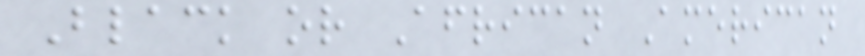Black or African American
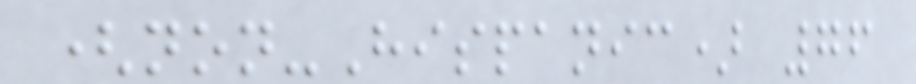(non-Hispanic) 76
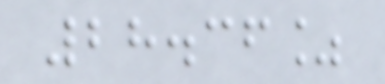28.36%
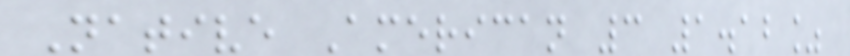Native American 3 1.12%
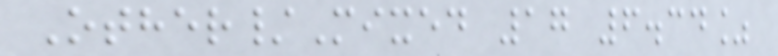Other/Mixed 17 6.34%
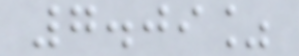7.09%
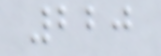220
